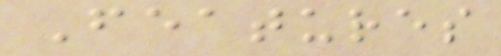Features
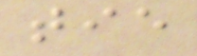tie
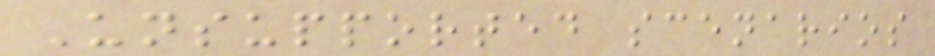Unsupported scenarios
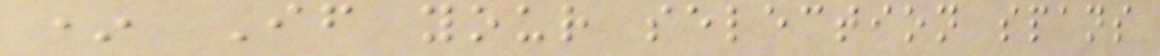* If your selection spans
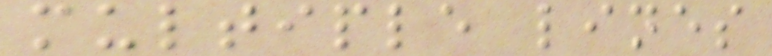multiple lines
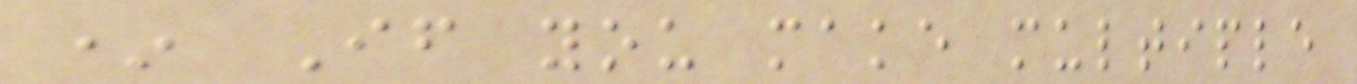* If you make multiple
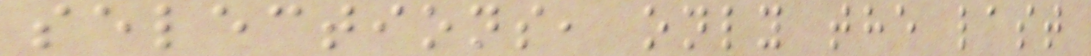selections, only the last
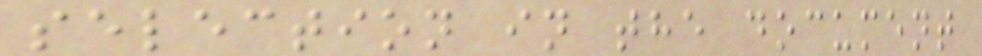selection in the document
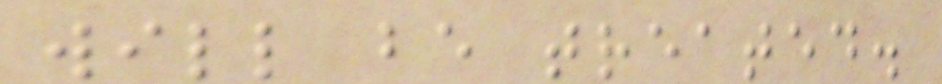will be treated.
